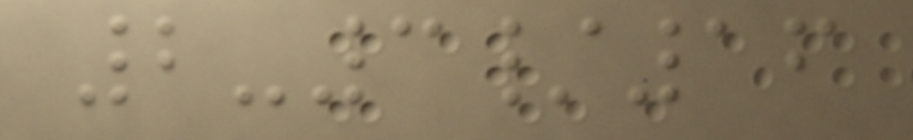2-3/16
